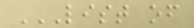LIST OF
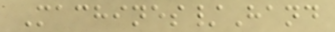Machines/Hand
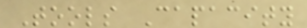Tools Capacity
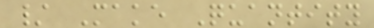/ Make Quantity
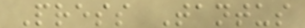Press Tantus
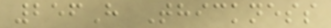256H Thickness
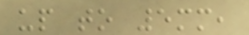up to 5mm,
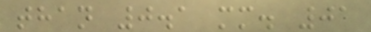than 0.1 mm. 01
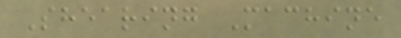Shearing Machine
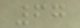67
